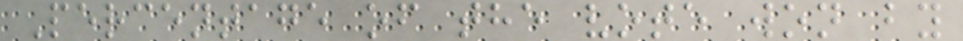Percentage of the vote won by
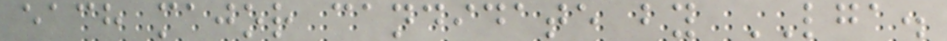each major candidate by LGA.
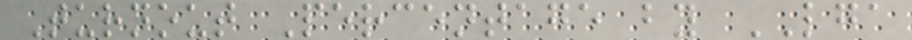Turnout Percentage by LGA
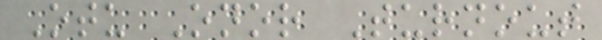Otu Onor Turnout
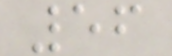56
